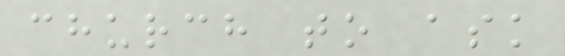church to ask
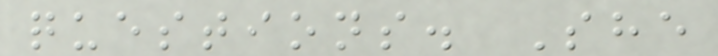questions. She
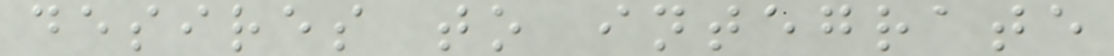desires to integrate
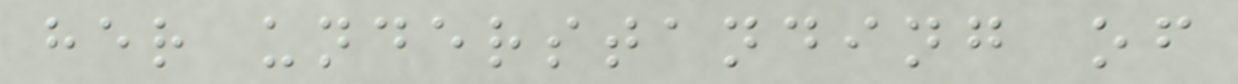her understanding of
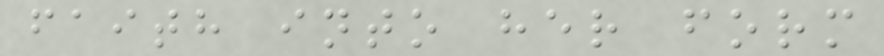faith into her form
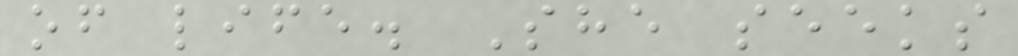of life. She seeks
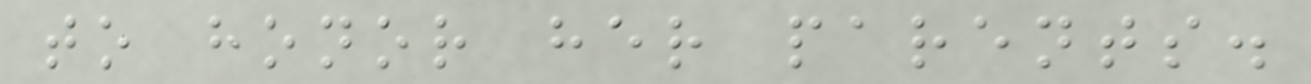to honor her parents.
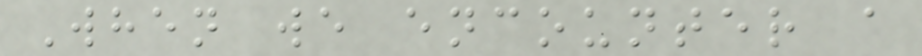When we encounter a
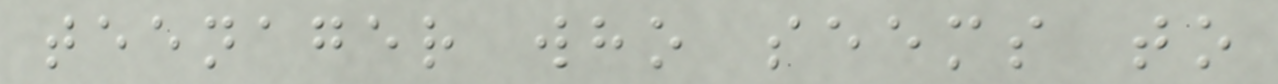teenager who seems to
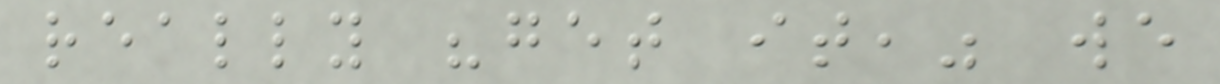really "get it," we
